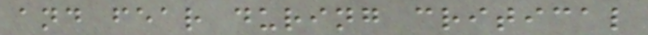and fear during critical
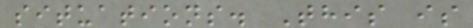situations. This is
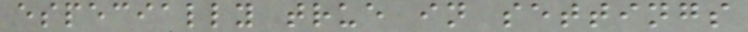especially true in settings
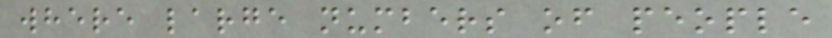where large numbers of people
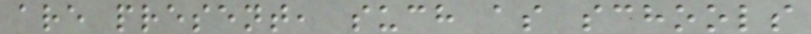are present, such as schools
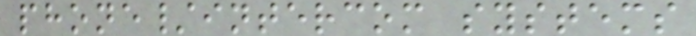phone/intercom systems
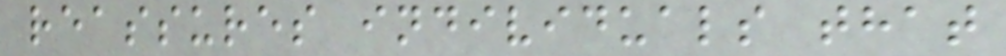reassures individuals that
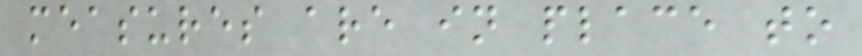measures are in place to
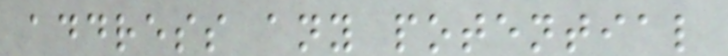address any potential
